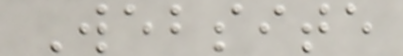Website
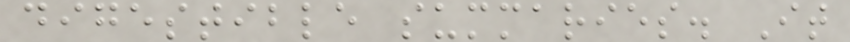digestible summaries. It
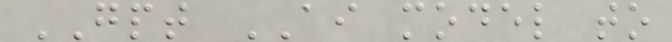GPT AI model to
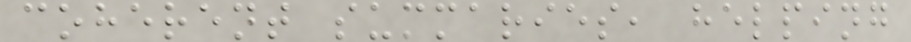coherent summaries, helping
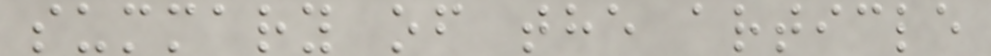summary of the article
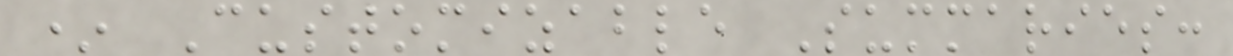* Customizable Summaries:
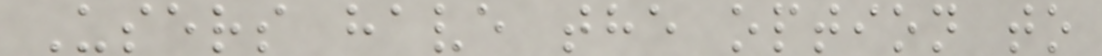Users have the option to
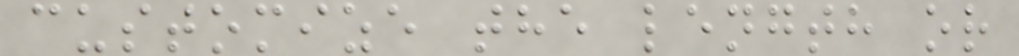customize the length or
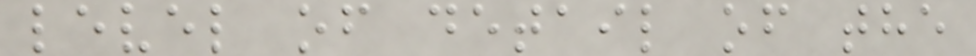level of detail of the
